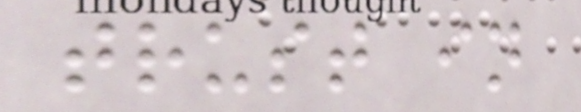trust in
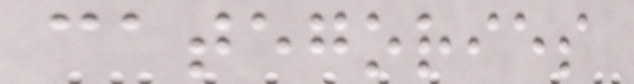categories
